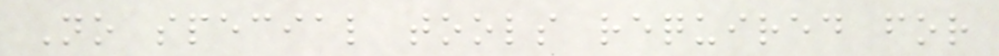No special tools required for
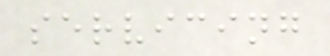servicing
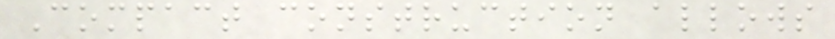Compact construction allows
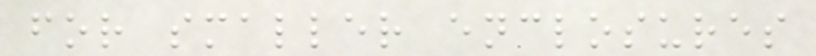for smaller enclosures
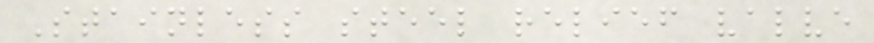Stainless steel relief valve
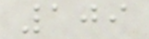109
